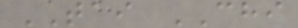TAI CHI
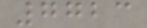7723
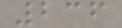236
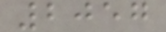2057
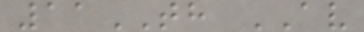11TH AV
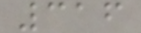316
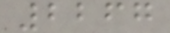2267
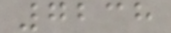7238
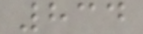834
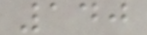140
